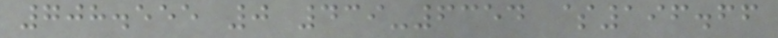708.555 0 439-6354 $196.66
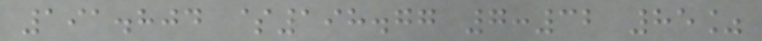191.804 $198.77 7:32 85%
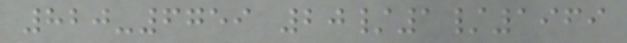820-6759 20/1/1969
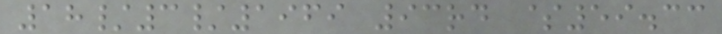18/3/1969 93rd $59.33
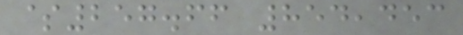$257.66 854,453
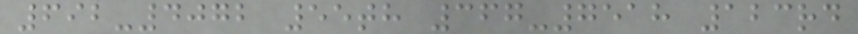692-4072 55th 367-7518 123rd
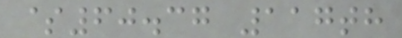$60.37 117th
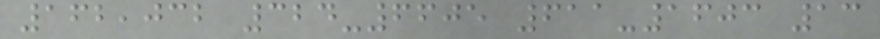162,032 324-6605 611-1603 13
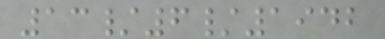13/6/1942
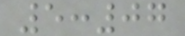5:07
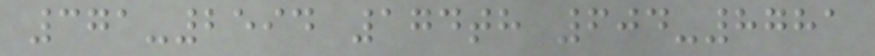371-2594 174th 604-8781
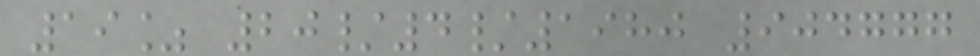19% 20/4/1980 904777
